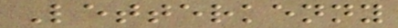Letterkenny
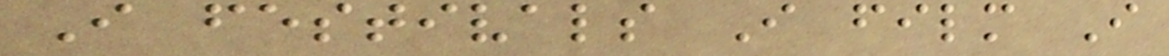I festivals I film I
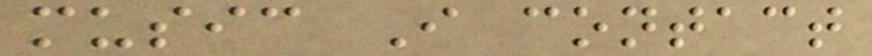music I contact
